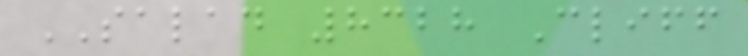SALAD 8328 Cliff
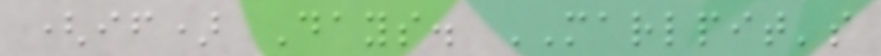(if) Days. MARLPIT's
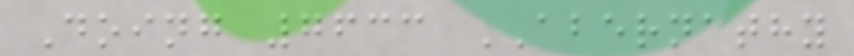Doing 7633 ABERNATHY
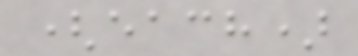(each)
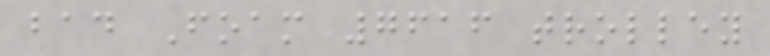bad Foam 7616 trolley
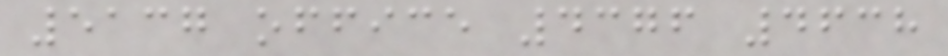5137 office 4376 4638
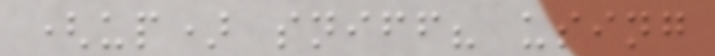(up) sniff? using
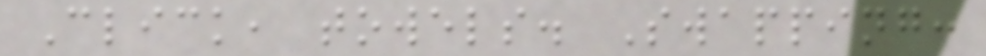Click, towels. Swapping:
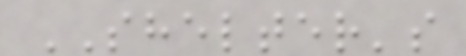SHELTER's
